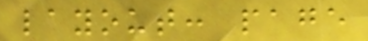layout: page
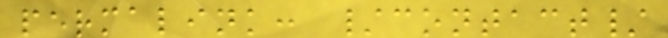permalink: /contact/
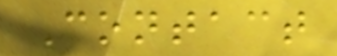Contact
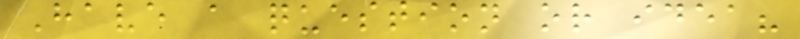Have a question or idea?
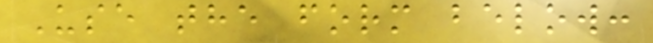Use the form below:
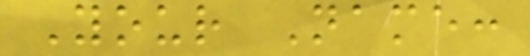Your Name:
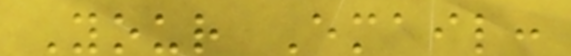Your Email:
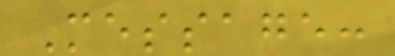Message:
